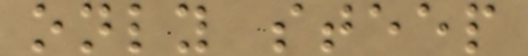only steep
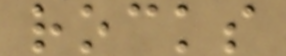rocks
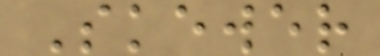Skewer
